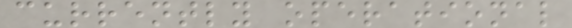currently operational
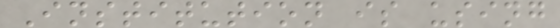Institution is using
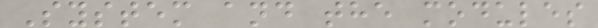System and the modules
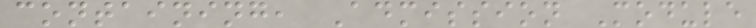containing, Admission Module
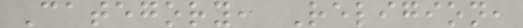Category, Religion,
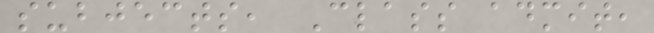subjects, Class admit,
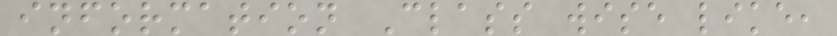information Class wise like,
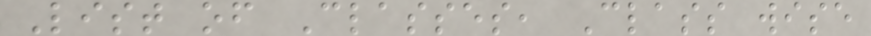List of Classes, Class wise
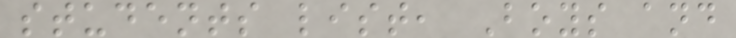students list, Boys and
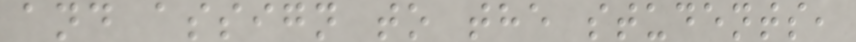and assign to the students,
